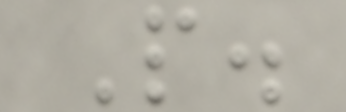P.
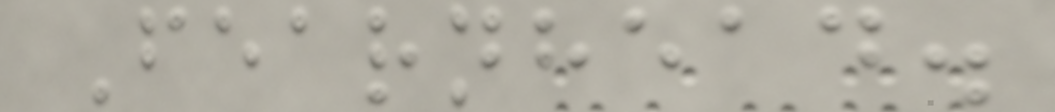Fearnhead.
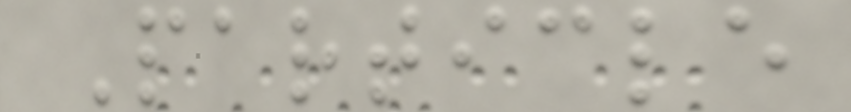Particle
